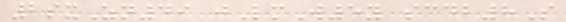2sxZn49 jLmW5y scdb8S
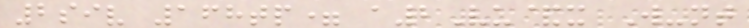2siv 168tp= a2Vu&x W-nt
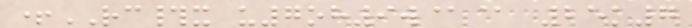+RC#x u7oh9w@@ 25k7
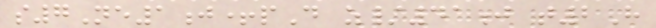s7Ne1j+pD z/41j t2H
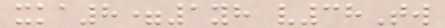xka8=1yh v38Tw
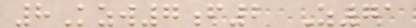8Kzw7f2 Z71
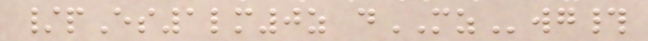/pEs1lm0z dMZwg#
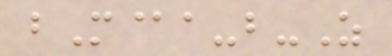bM@a-b-Z
